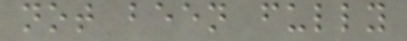not been fully
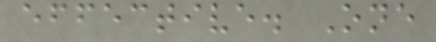effective. One
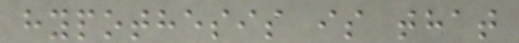hypothesis is that
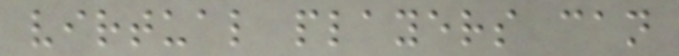virtual players can
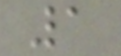1
